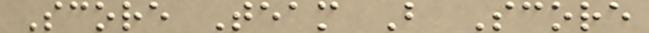Score Team B Score
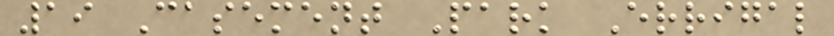19 Casement Park Errigal
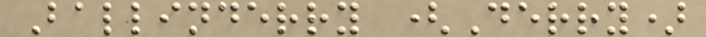Ballinderry (Derry)
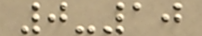0-10
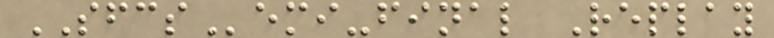SFCSemi-final Replay
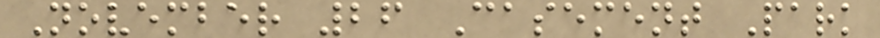November 26 Casement Park
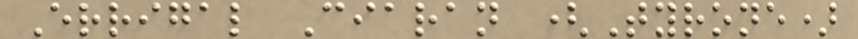Errigal Ciaran (Tyrone)
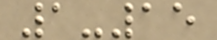1-15
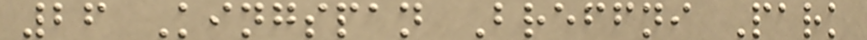26 Kingspan Breffni Park
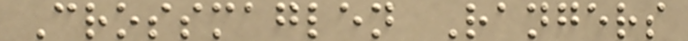Crossmaglen Rangers
